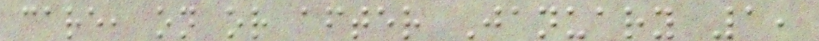care, on or after January 1,
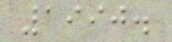1990.
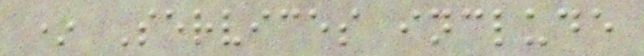* Services include
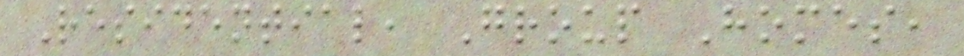Residential, Group Homes,
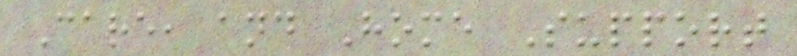Care, and Home Support
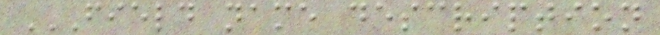FIELD NAME DESCRIPTION
